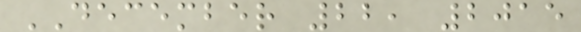DECEMBER 22, 2015
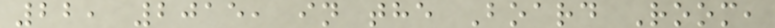22, 2015, in the Board Room,
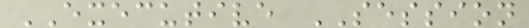EXECUTIVE SESSION
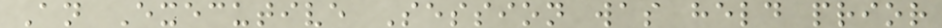An Executive Session was held prior
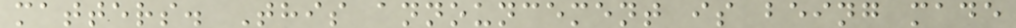matters. This announcement is being made
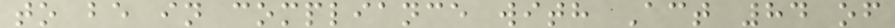to be in compliance with Act 84 of
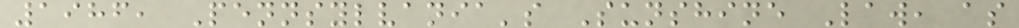1986, Pennsylvania's Sunshine Law, as
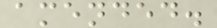amended.
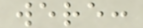were:
